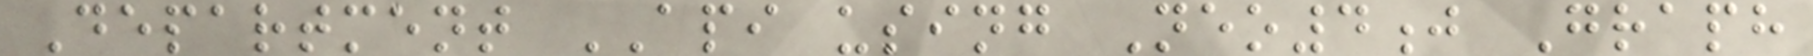Department API using Neo4j Graph
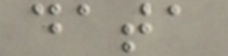data
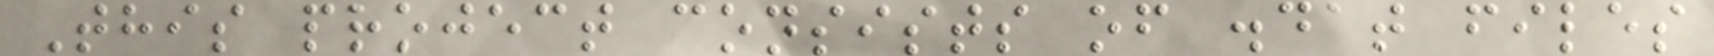This project consists of .dat files
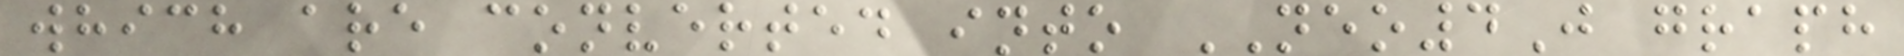which are converted into NEO4J graph
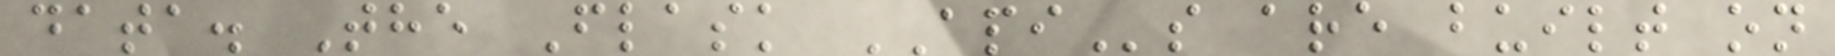data. The Flask APIs are built on
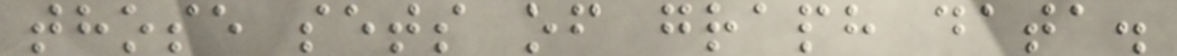those sets of graph data.
